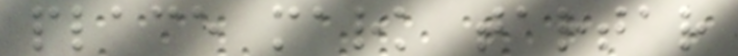place mark tartar
